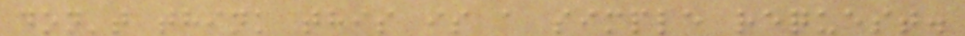don't think this is a simple request.
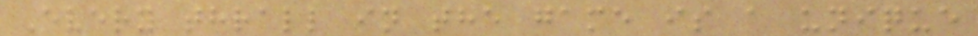Every thrall in the game is a unique
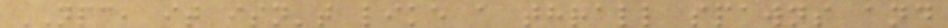NPC, it isn't like a thrall spawns and
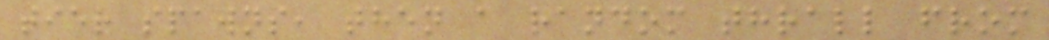tier spawns, then a random thrall from
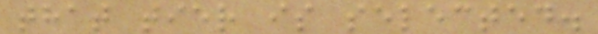that tier is selected.
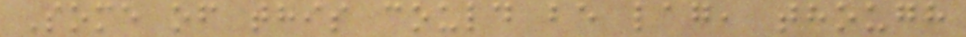Some of this could be lag, though
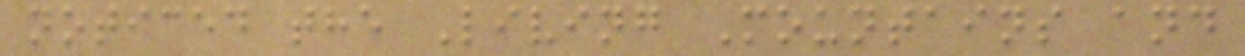noticed the Living Mountains and
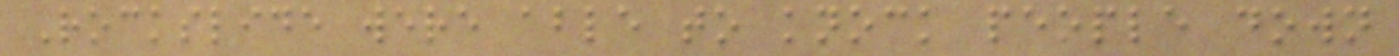Rockslide were able to knock people down
